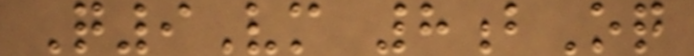Q9Vm 8bOq
